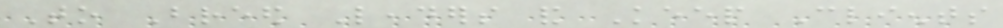To Breed Leaders and Keep Clients
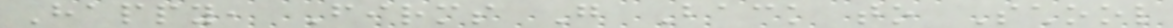Happy, Firms Go Back to School
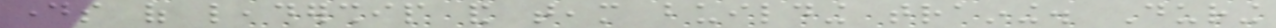days of leadership and team building training. During
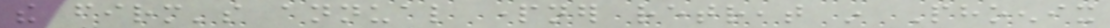the firm's annual partner retreat in Phoenix
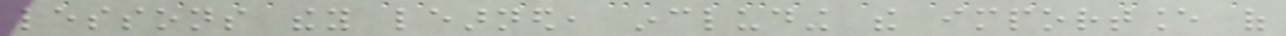lessons they learned, including the importance of
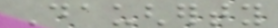Daugherty
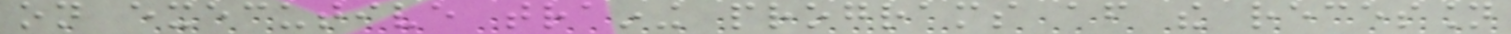on executive training programs after the recession
